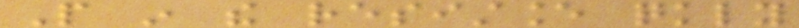People in the resistance quickly
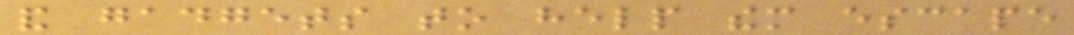and gadgets to help them escape
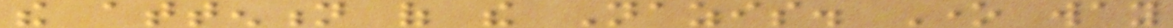the attention of the Nazis. One way
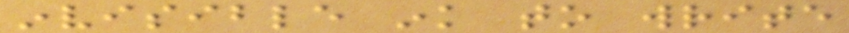invisible ink to write
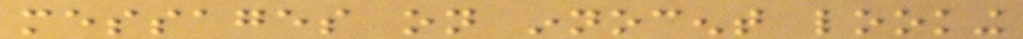messages on innocent looking
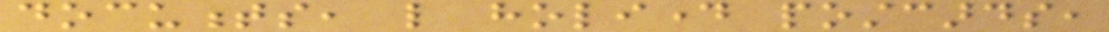documents, like holiday postcards,
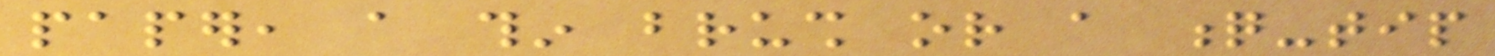paper, a thin brush or a q-tip
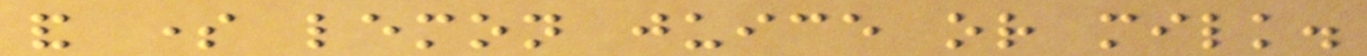and some lemon juice or milk.
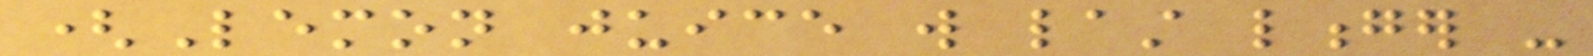(Lemon juice will last longer -
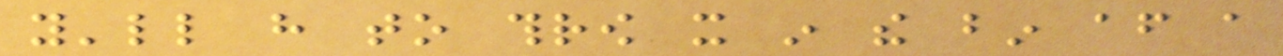you'll have to throw it in the bin after a
